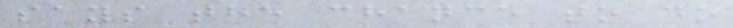says the chance to do
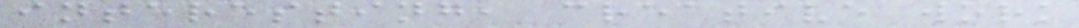interesting, creative work
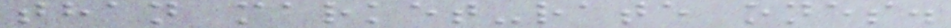than market-rate ones.
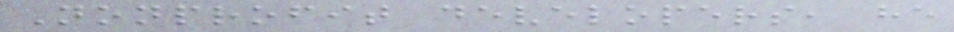Nonprofit developers, he
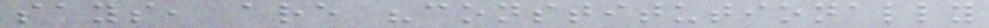says, are "constitutionally
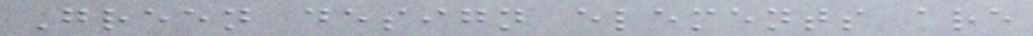Green design elements are
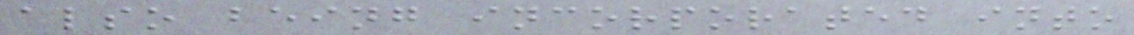also being incorporated into
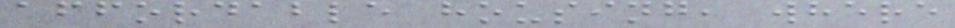affordable housing, where
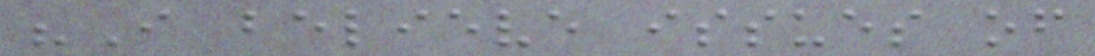"I believe issues of
